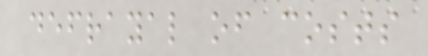defrayal of costs
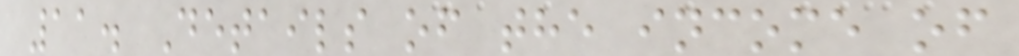11. Details of the income of
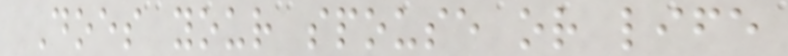Does your spouse or life
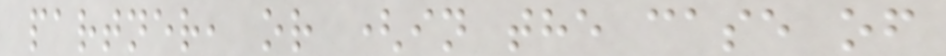partner, or (in the case of
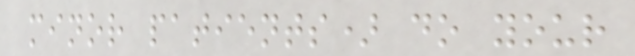minor patients) do your
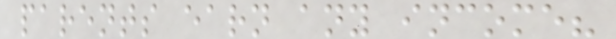parents earn any income?
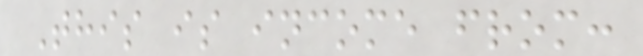This is income from:
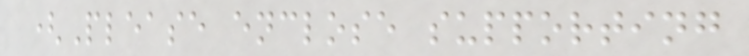(Please enclose supporting
